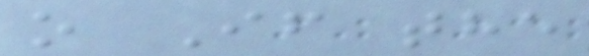o If the
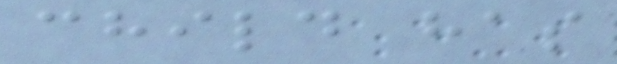child has
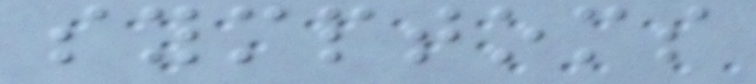symptoms
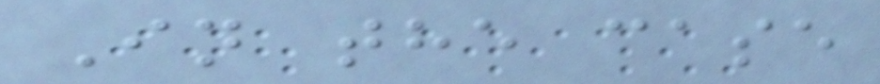In the case
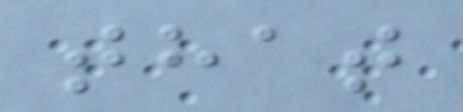that
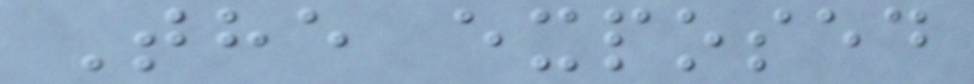The exposed
